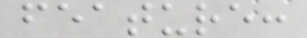feature:
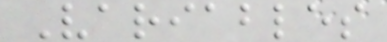Variables
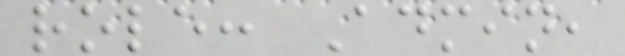role: Admin,
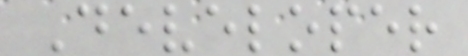Developer
